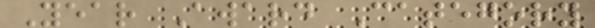Year Award Category
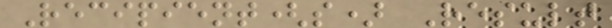Recipient(s) Result
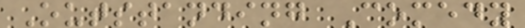Outstanding Comedy
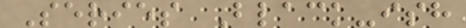Series Black-ish
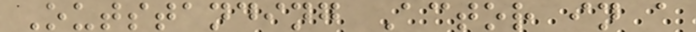Outstanding Actor in a
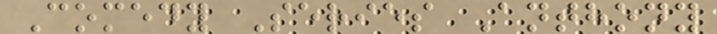Comedy Series Anthony
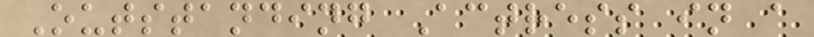Outstanding Actress in a
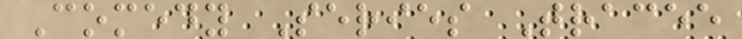Comedy Series Tracee
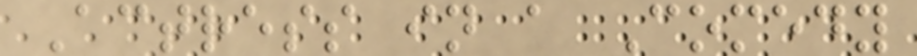Actress in a Comedy
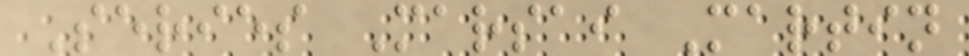Series Marsai Martin
